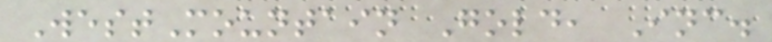WestMountain Gold, Inc.
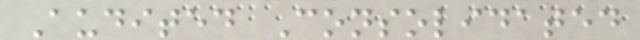Audited Consolidated
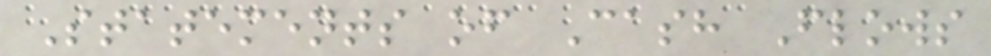Statements of Cash Flows
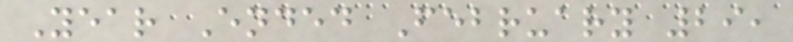Year Ended February 29,
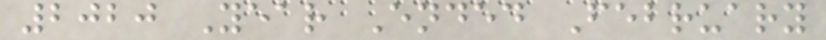2020 Year Ended February
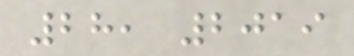28, 2019
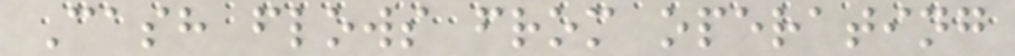Cash flows from operating
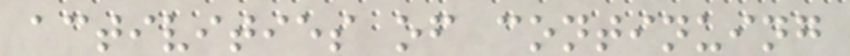activities of continuing
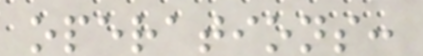operations:
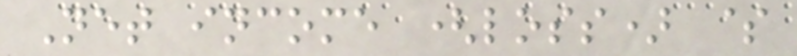Net income (loss) $
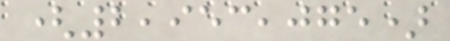(2,953,075)
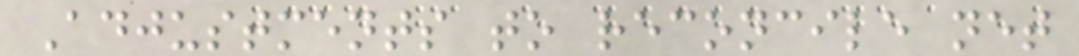Adjustments to reconcile net
